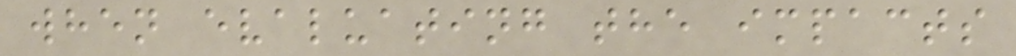when evaluating the impacts
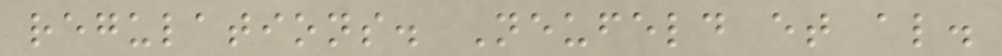regulations. Neufeld et al.
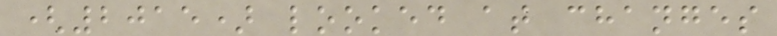(2015) looked at changes
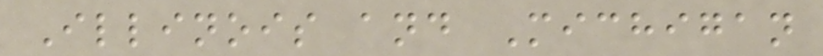Illinois and Michigan
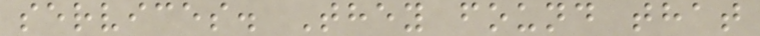services. They found that
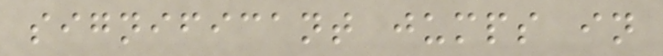significant jumps in
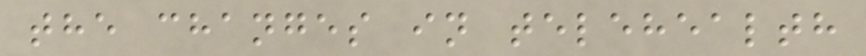the changes in telehealth
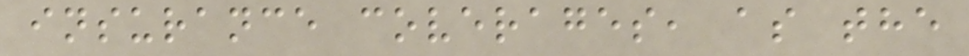insurance coverages, as the
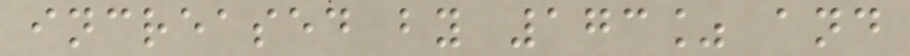increased by 173% and
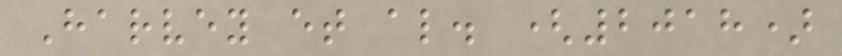Harvey et al. (2018)
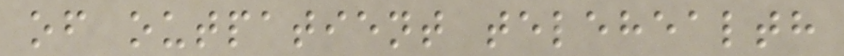of outpatient telehealth
